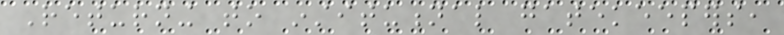Returning to institutional gatekeepers,
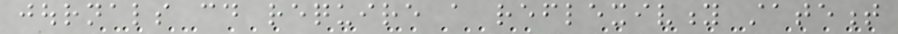journals could require a reflexivity statement
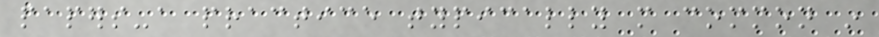papers-a practice typically more common in
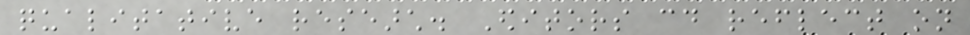qualitative research. Editors could reflect on
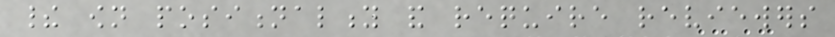their own positionality and require reviewers
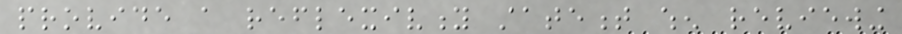provide a reflexivity statement when reviewing
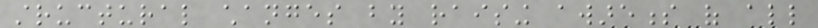structural changes by raising awareness of all
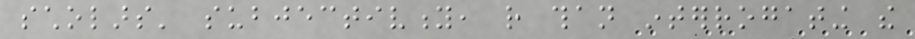scholars' subjectivity, rather than interrogating the
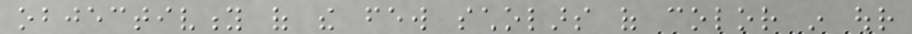objectivity of the few scholars of color in our
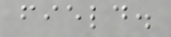field.
